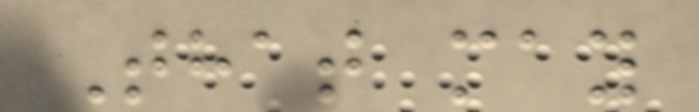That may
